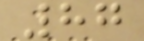87
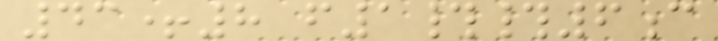43+8 f1##6c
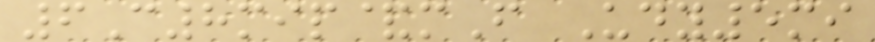6C8mip&mF Udy5mi
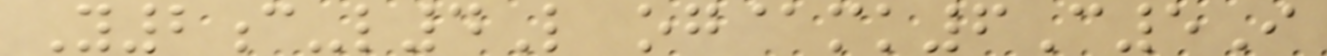Y2c-l4L og@mk6C5I
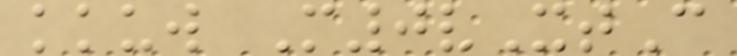kkuw M0vXtC
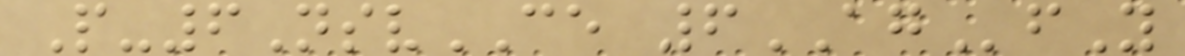P-6NsvCE 6AGfY
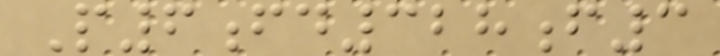P6fd328f3
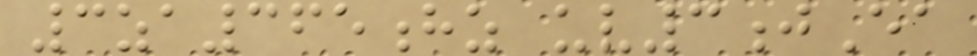3za365hz uv3jEa
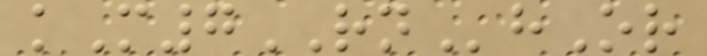kM7RNhOr
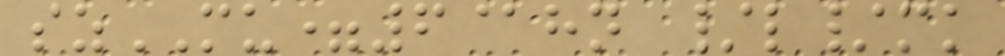szMU=6@hn /l/mk
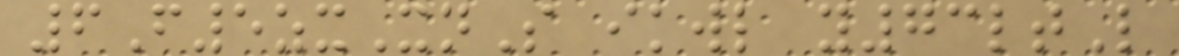6F5zxXnS ikwl y73ltL
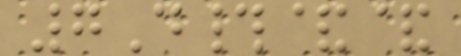7D#&&
